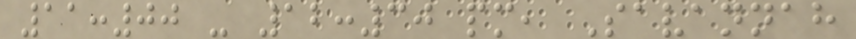11:00 - 12:30 pm, Savannah
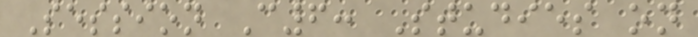Session C6: Studies on
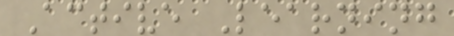Active Learning
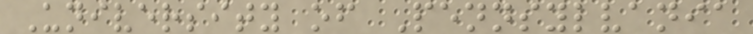University of Pennsylvania
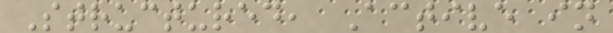Structured, Active in
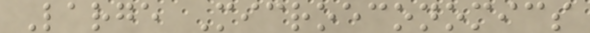Large Microeconomics
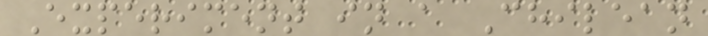Experiment in a Chilean
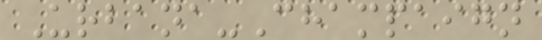Urbana-Champaign
